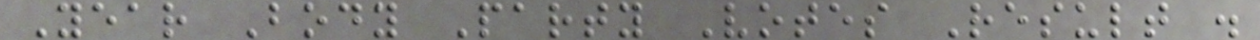Year Body Party Votes Result .
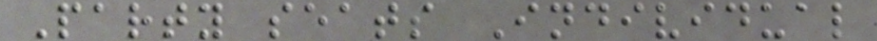Party seats Individual
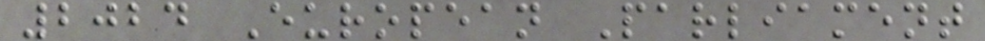2024 European Parliament
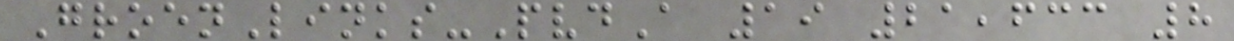GroenLinks-PvdA 19 21,633 8
